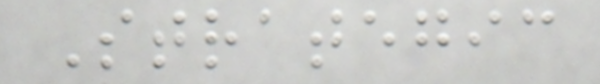Strategic
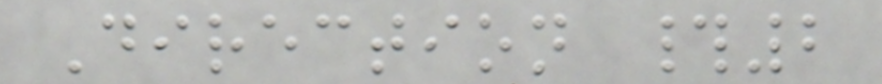Direction #2
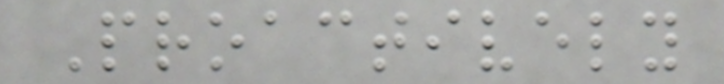Proactively
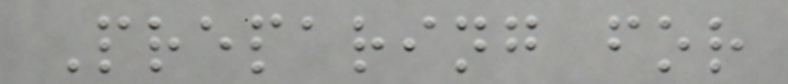Preparing for
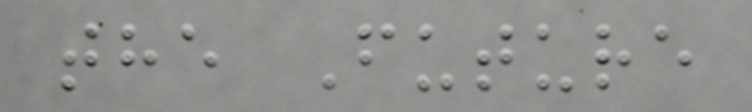the Future
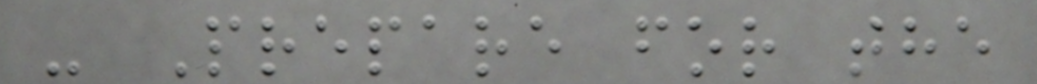- Prepare for the
